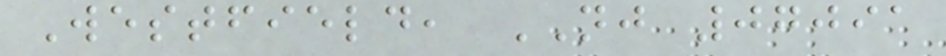Westfield, NJ 07091
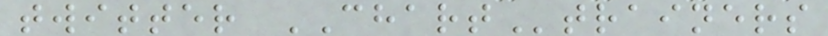twitter CHARTtrainers
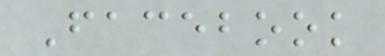Facebook
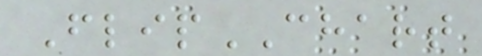FlipCHART
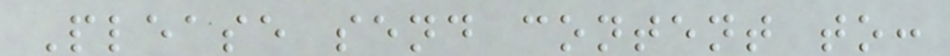Please send content to:
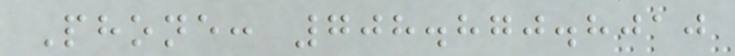Phone: 708.870.8010
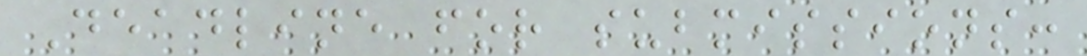Deadline for submissions:
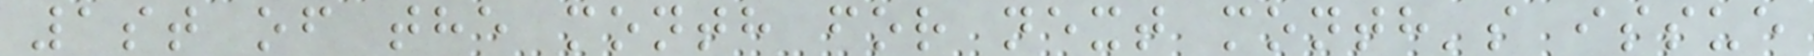1st of the month for next month's issue
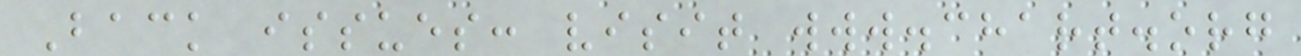Back issues: visit www.chart.org
